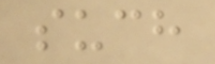such
